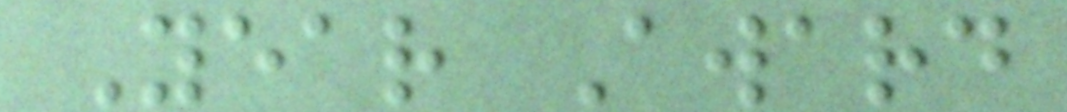Year Award
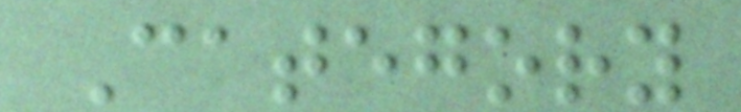Category
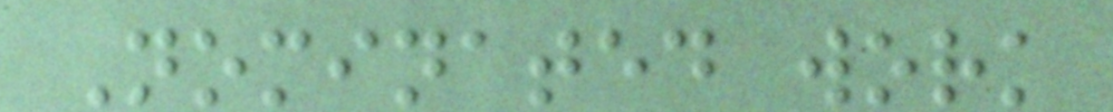Nominated work
